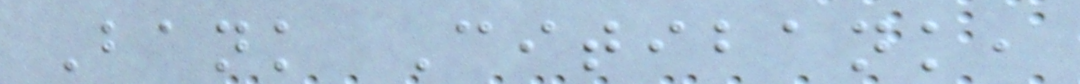Bank Citibank,
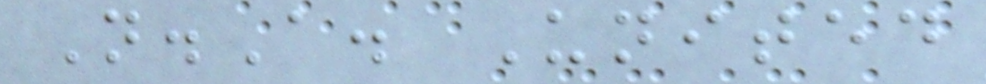N.A. United
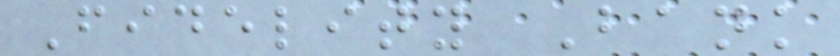Fidelity Bank
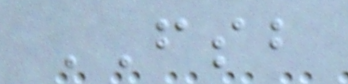FSB
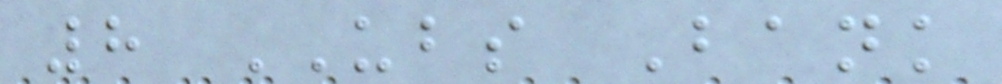8 UBS Bank
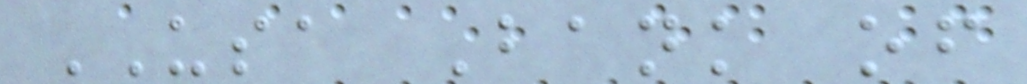USA Bank of
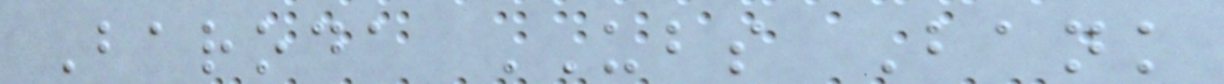Baroda UBS Bank
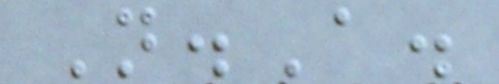N.A.
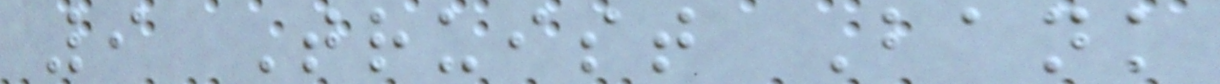9 Truist Bank
